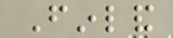Finland
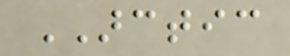ARCTIC
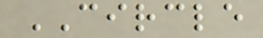CIRCLE
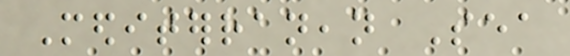Mediterranean Sea
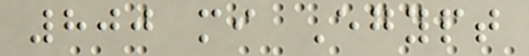800 mi Egypt
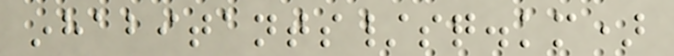inhabitants/sq.km)
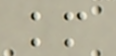km
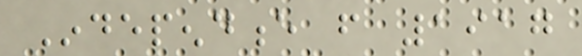Independence from 1917
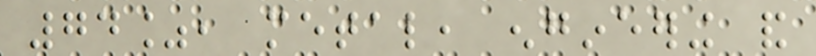74%, metal, engineering and
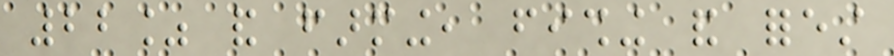22% and farming, fishing and forest
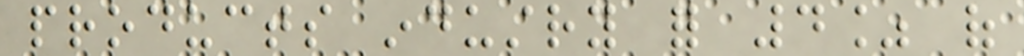products industry for 4% of
